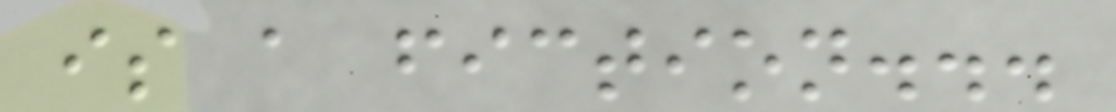is a fiction...
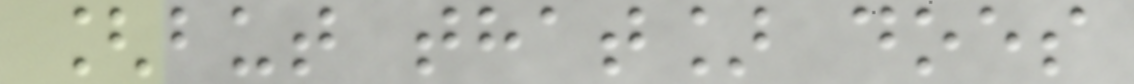[but that] does
